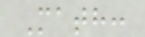Math:
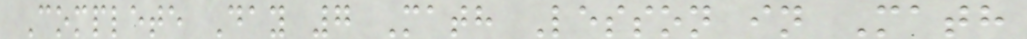Complete Day 7 Math Lesson in Math
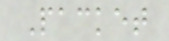Packet
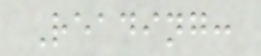Reading:
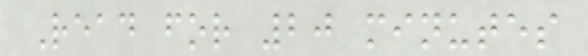Read for 20 minutes
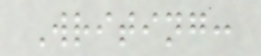Writing:
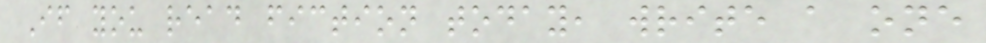If you read fiction today, write a one
